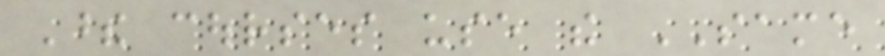These courses use the SAME
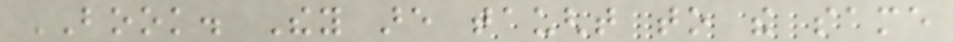BOOK. They are taught to the same
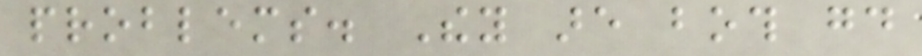problems. They are both good
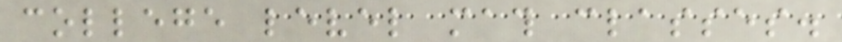college level math classes.
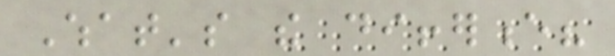What's the difference?
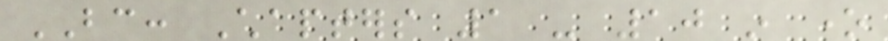BC: Chapters 1 - 10 in one
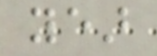year
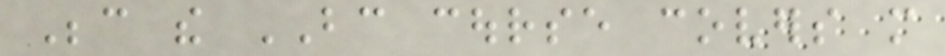Because the BC course covers more
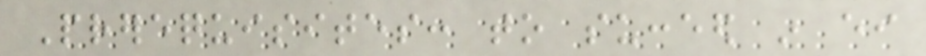Prerequisites: to succeed in either
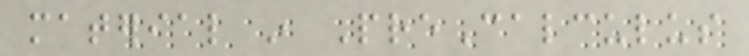material in PreCalculus
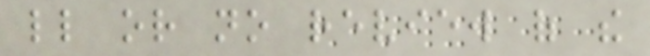little or no review of the
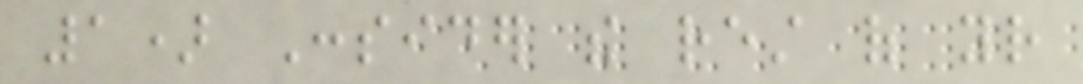1) Consider the rest of your
